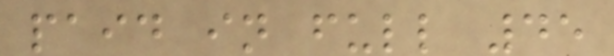paid in full 45
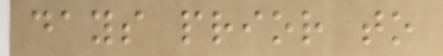days prior to
